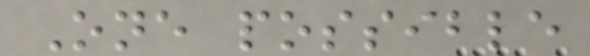One possible
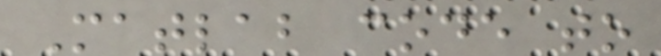Matlab code to
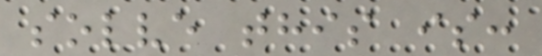solve this is:
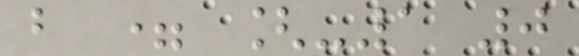b = [-1 0
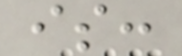is:
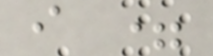i =
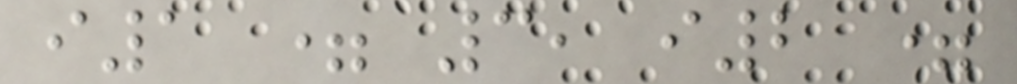i1 = 3, i2 =
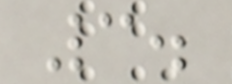3.
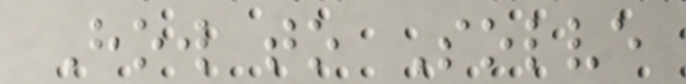How to Solve
